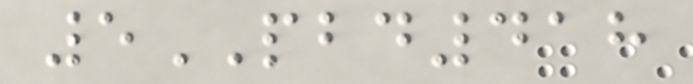5PBD418
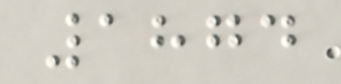1874
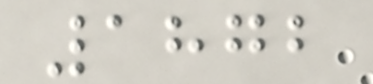1872
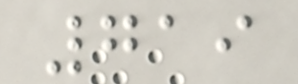719
